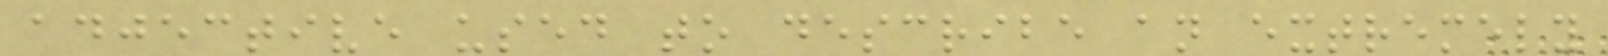adjective used to describe an extremely
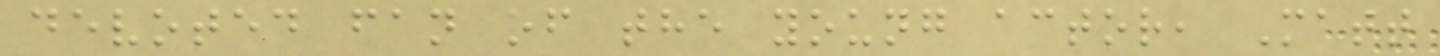devoted fan of the young actor, Matt
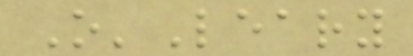O'Leary
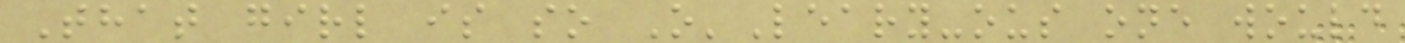That girl is so O'Leary-ous one would
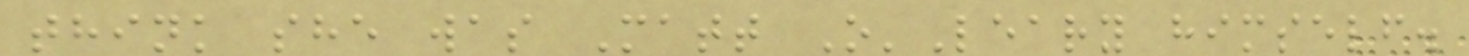think she was Matt O'Leary himself.
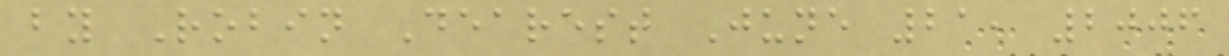by Robin Dearest June 21, 2006
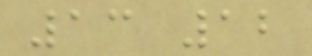13 12
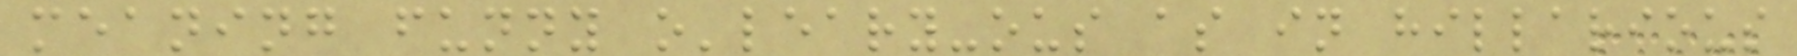meaning funny o'leary-ous as in hillarious
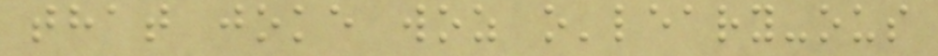that joke woz o'leary-ous
